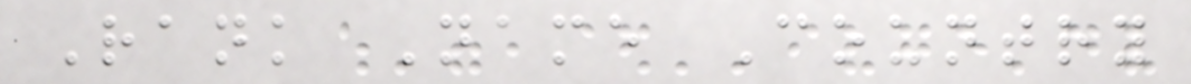Rank Name Country
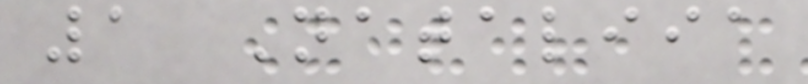1 Nataliia
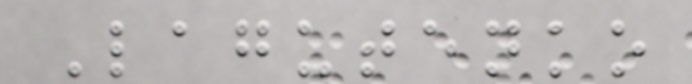Lagutenko
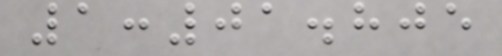1:01.805
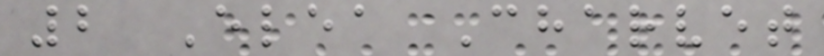2 Elea Charvet
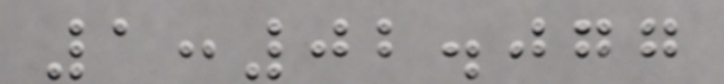1:02.077
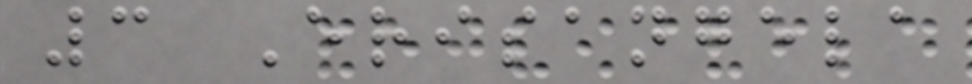3 Erisangela
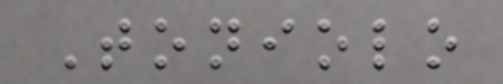Toniolo
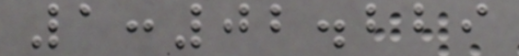1:02.229
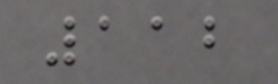112
